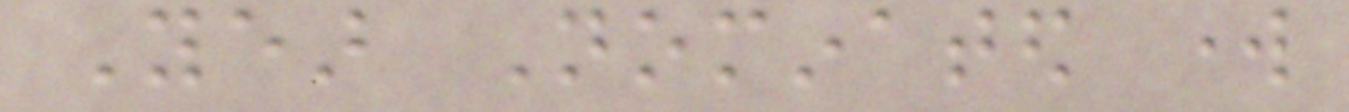Year Nominated work
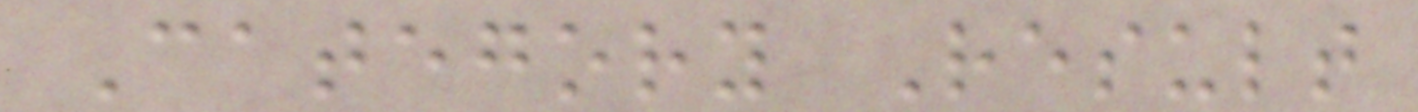Category Result
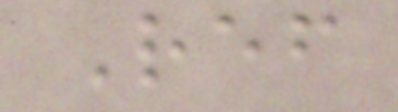Ref
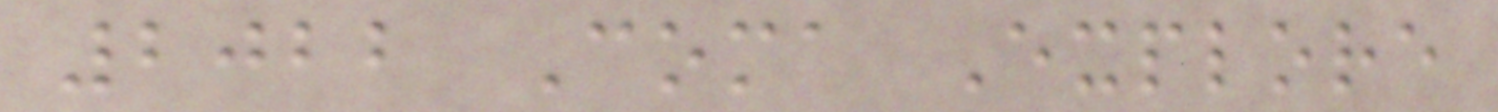2022 Coma Explore
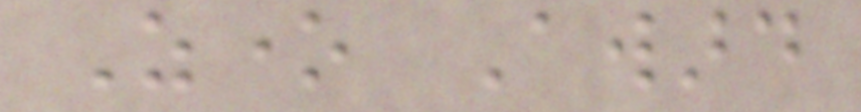Zone Award
